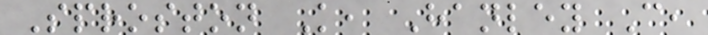Sproston K, Hanley C,
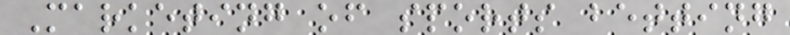Marketing of sports betting
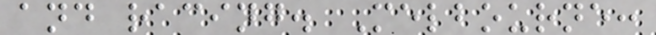and racing. Melbourne:
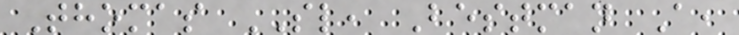Thomas SL, Bestman A,
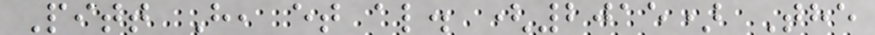Pitt H, et al. (2015) The
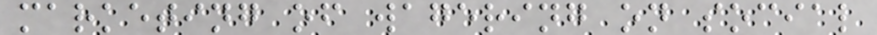marketing of wagering on social
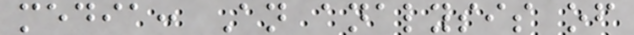media: An analysis of
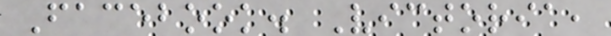Facebook. Victoria,
